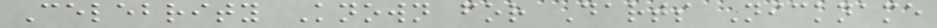Celebrity Known for Darts Nickname
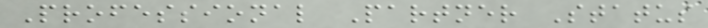Professional Partner Status
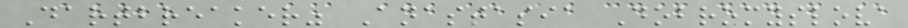Dartbreaker" Anastasia Dobromyslova
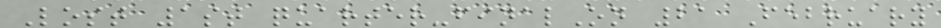Lost 1st quarter-finalOn 21 February
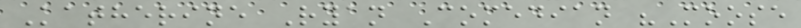Katherine Ryan Comedian "Moose
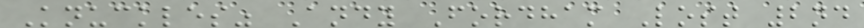Knuckles" Andy Fordham Lost 2nd
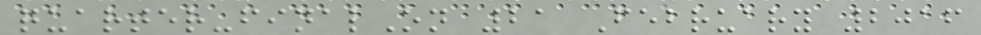quarter-finalOn 21 February 2016
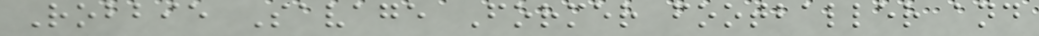Robbie Savage Former footballer and
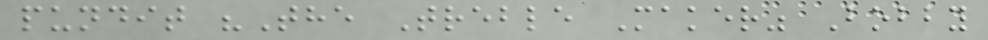pundit "The Treble Maker" Bobby
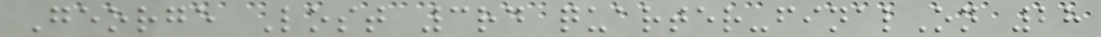George Lost 3rd quarter-finalOn 28
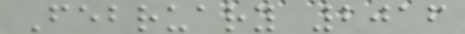February 2016
